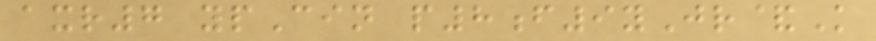axr7 ypCin p8f9yJr&K
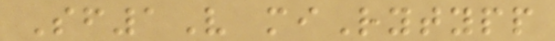Sf1V miRytypp
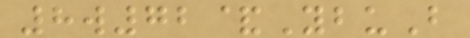8w72&YbuB
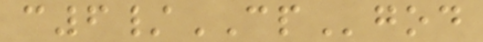c6/CPgod
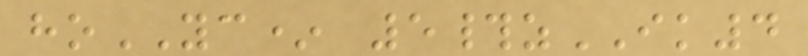hoYC* 5#zIK4
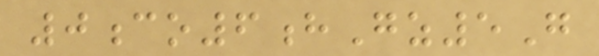0co6hGz5G
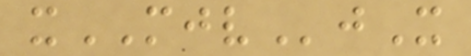xMJVjX
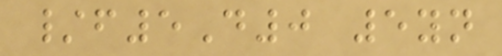/f5D0 5yn
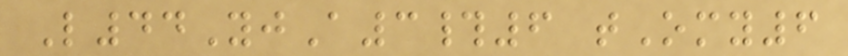L44YjA3#6 tOmy6
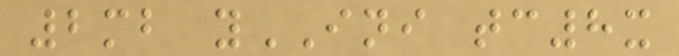2mb yINI tc8x
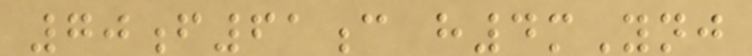70f61c h4mYnj
